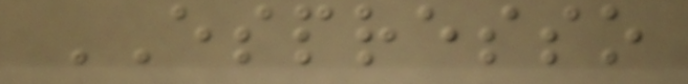ESPRESSO
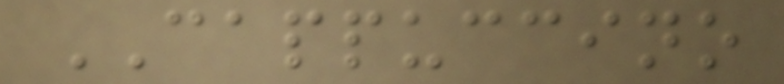CAPPUCCINO
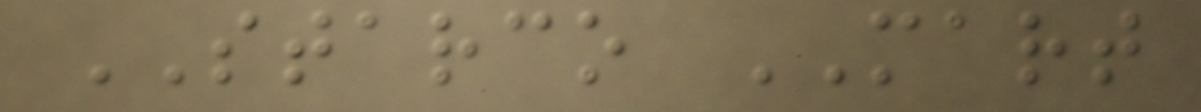STARCO MART
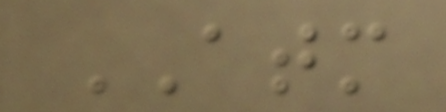ATM
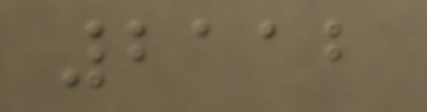2112
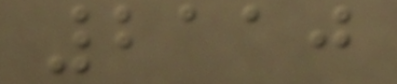2110
